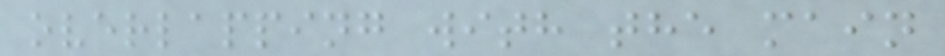overlapping with the main
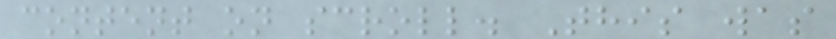content on scroll. This was
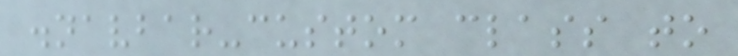.navbar-custom class to
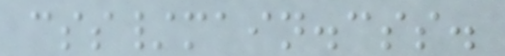css/main.css.
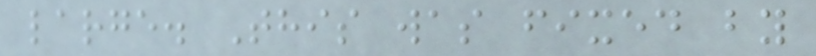large. This was fixed by
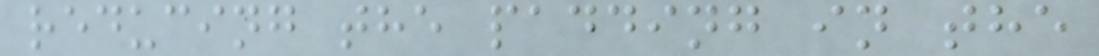reducing the padding in the
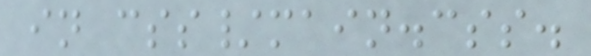in css/main.css.
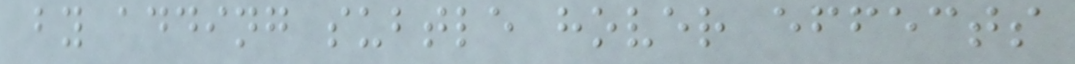by adding subtle hover effects
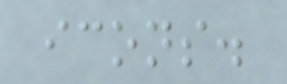icons.
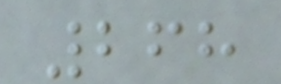268
